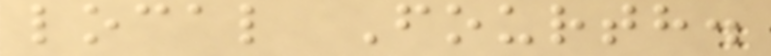local Fourth.
